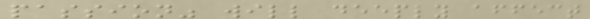passion" will deeply affect
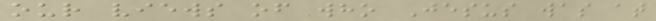our views of who Jesus was at
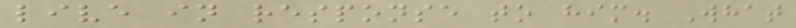live in response to him. What
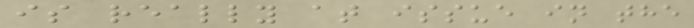is really at issue in the
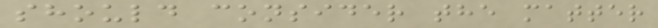should consider the matter
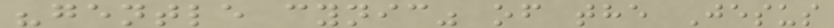"gentle cynic" of the Jesus
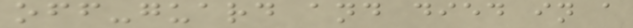off-guard and died in a
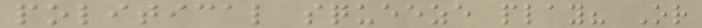political squeeze play? Or
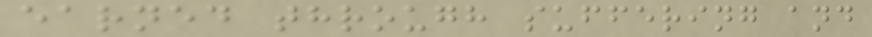earned through suffering and
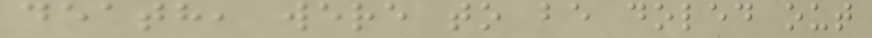death, were to be doled out
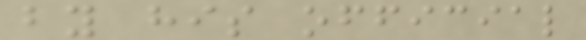by his official
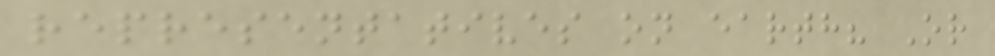representatives on earth? Or
